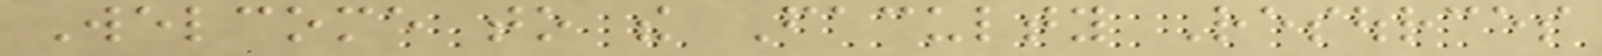Welcome to the Faculty Resources
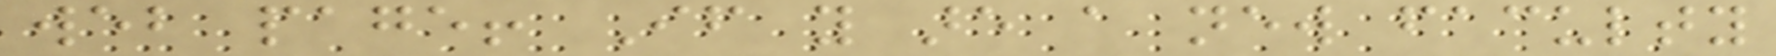web page! If you are a new faculty
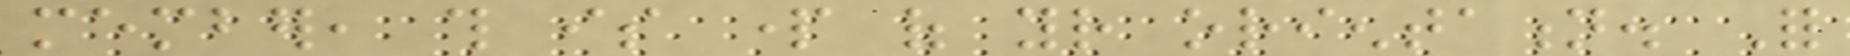member, this is part of your orientation. For
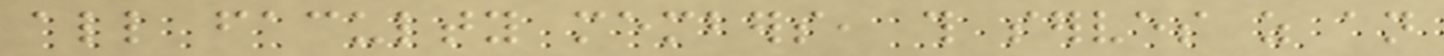all faculty members, this serves as an
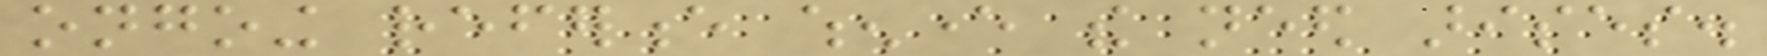ongoing reference whenever the need arises.
